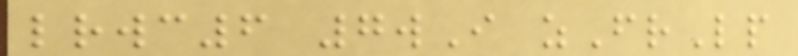lrwc6 7wI zFrLp
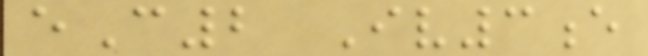eC2 Iv3e
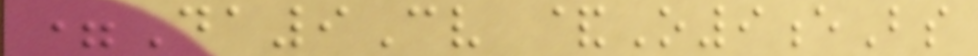=Da9Cv &O9eBs
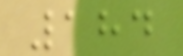184
